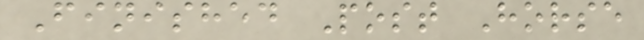Finished Post Horse
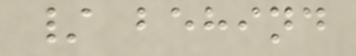/ behind
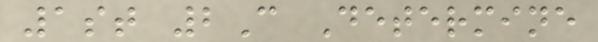1st 2C Determine
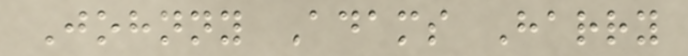Johnny Adams Harry
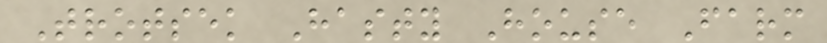Trotsek Hasty House Farm
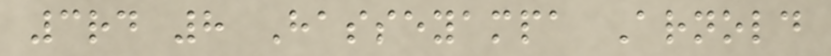3rd 8 Hasseyampa Arnold
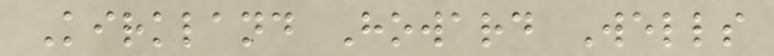Kirkland Howard Wells
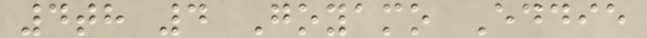4th 4 Goyamo Eddie
